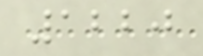1220
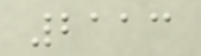2113
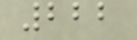222
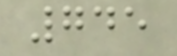745
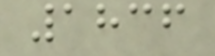1836
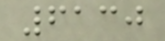6130
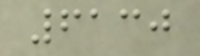6130
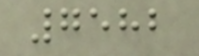7582
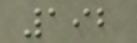192
